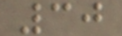30
